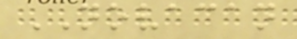NOVACAN
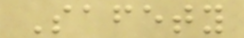Safety
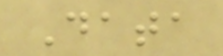Data
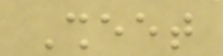Sheet
